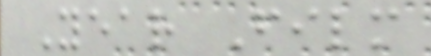Year Film
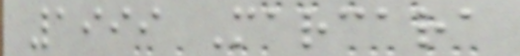1999 Marcara
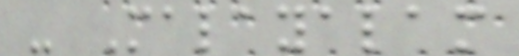- Malayalam
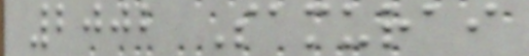2002 Samurai
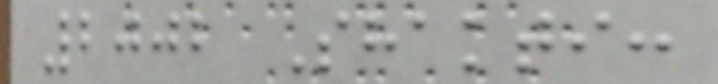2002 Shakti:
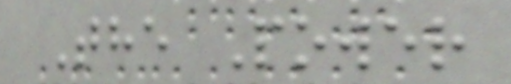The Power
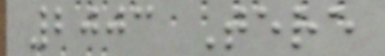2003 Tere
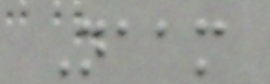Naam
